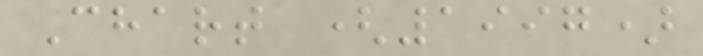Chart (1997)
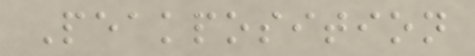Peakposition
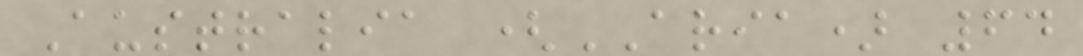Australia (ARIA) 64
